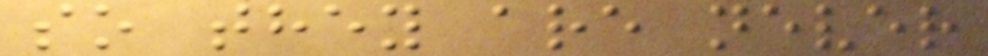so they are never
